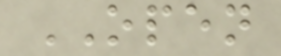OPEN
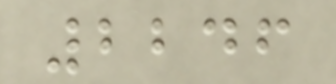2246
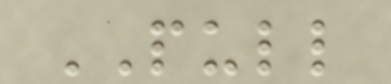PULL
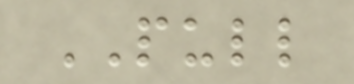PULL
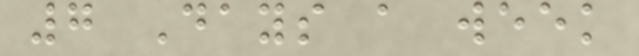7 Days a week
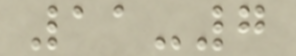11-7
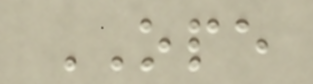OPE
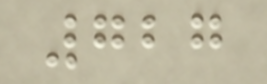727
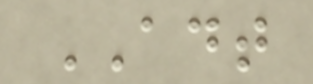ADT
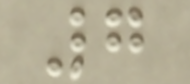7
